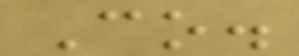Co.
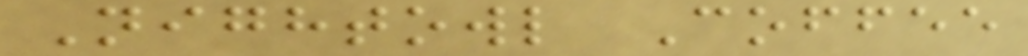Nightowl Coffee
